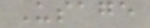Usage
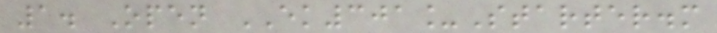1. Open EK301_Starter.m
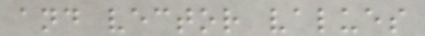and vector values
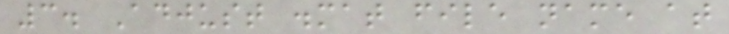3. Adjust .mat file name at
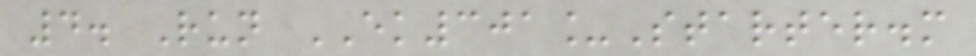4. Run EK301_Starter.m
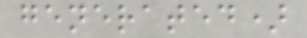generated)
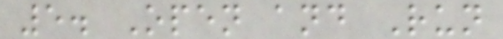5. Open and Run
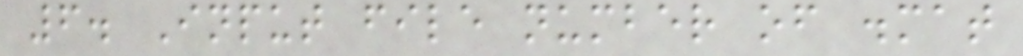6. Input file number of .mat
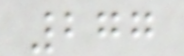277
